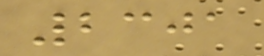2301
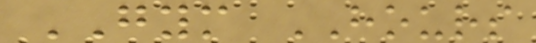GYM HOURS
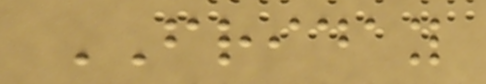FRIDAY
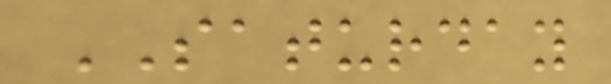SATURDAY
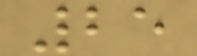25
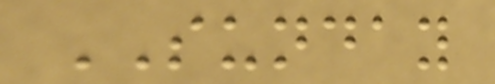SUNDAY
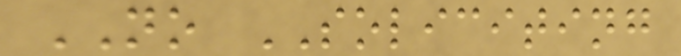NO SOLICITING
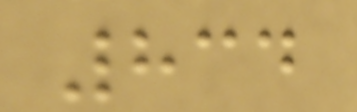834
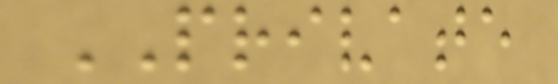PRIVATE
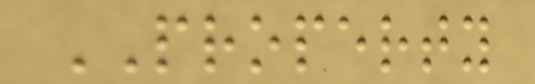PROPERTY
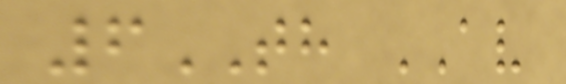6TH AV
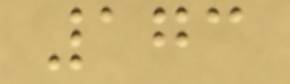173
